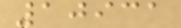10931
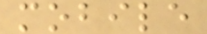mobile
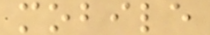mobile
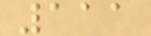111
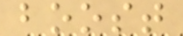boost
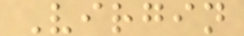Virgin
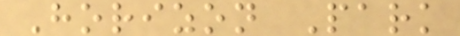Horizon Park
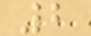2
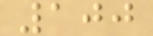100
